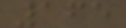165
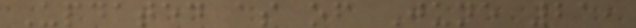Updated as of June 21,
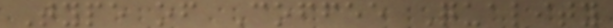Type of Coffee Quality
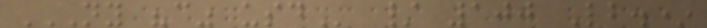NY "C" USD / 100 Lb.*
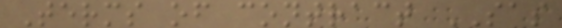Terms of contract SAS
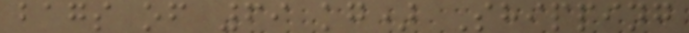bags of 69 kg) Shipping
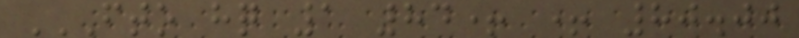FTO HQ 1 84+ + 80.00
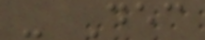- Dec
